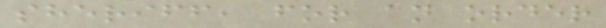sheriff, for an order
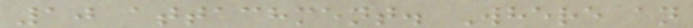10 attachment. Where an
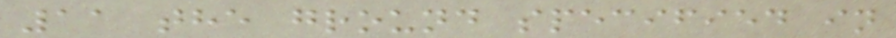11 the ground specified in
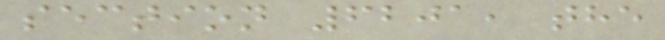section 6201, the
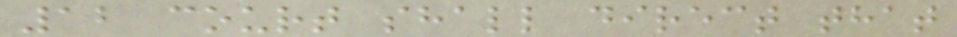12 court shall direct that
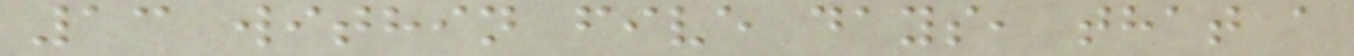13 within five days, that a
